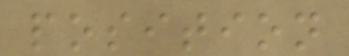position
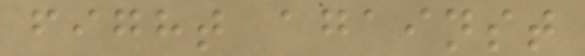fight against
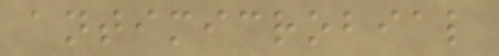antimicrobial
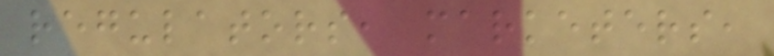regulators, marketers,
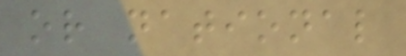or national
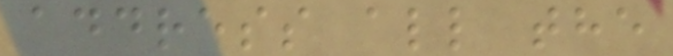address all the
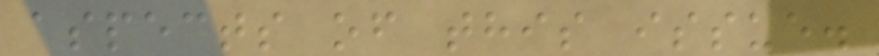aspects of this issue.
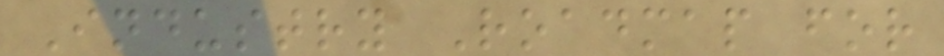Industry Roadmap for
